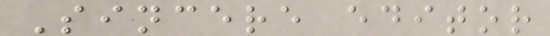Sincere editor
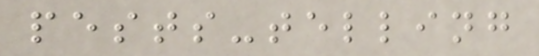pests-telling
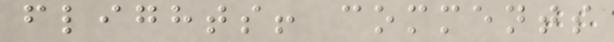flights! comments
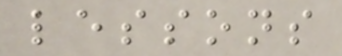lessons
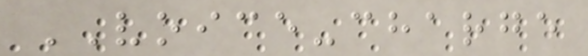VOICE-charge
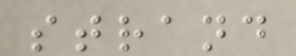strand
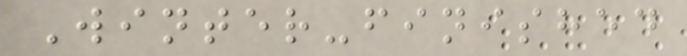Winter-finished
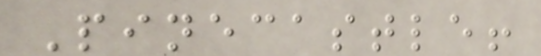Pinecastle!
